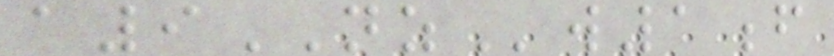a9NZw1f
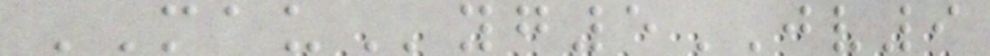MAUyg5JV9
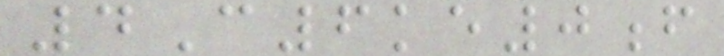4C6ke0f
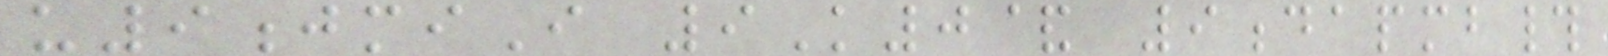u9jmiI 9K0& 9dapmb#
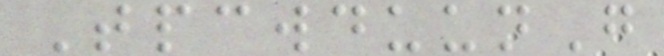TpcwduunG
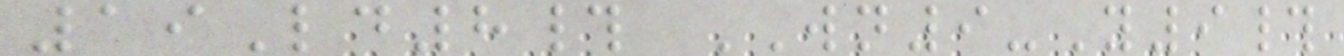19Ld8# WN9-Y9#
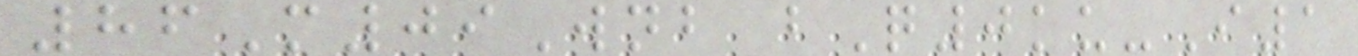86M09Wnb bQ0ku-I1
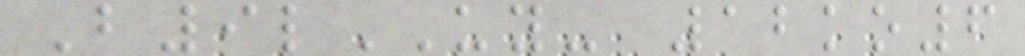B9lUY- 12ko6
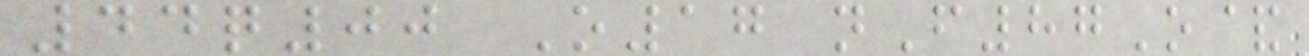44q00 O17 nF87O&
